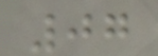07
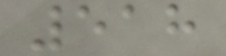518
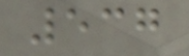537
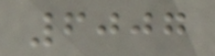6007
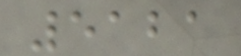5121
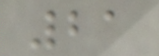21
